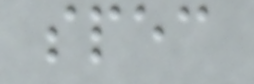spec
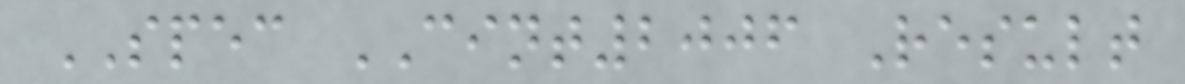SPEC CINT2006 Result
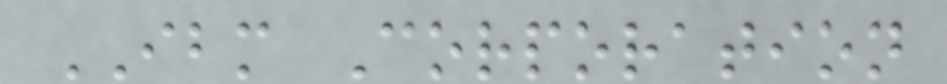IBM Corporation
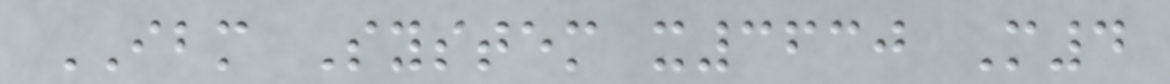IBM System x3630 M4
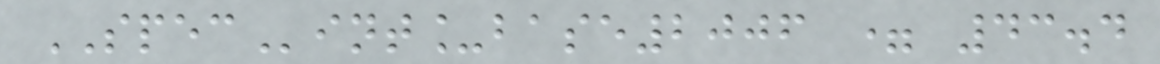SPECint_base2006 = 43.4
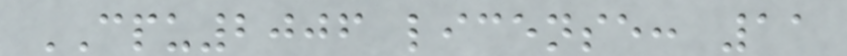CPU2006 license: 11
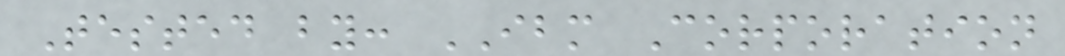Tested by: IBM Corporation
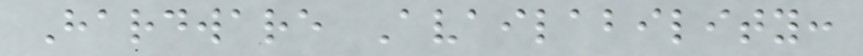Hardware Availability:
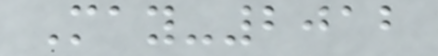May-2012
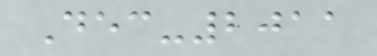Dec-2011
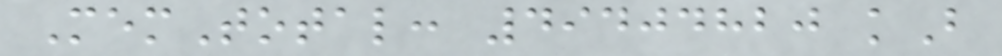MemTotal: 49404820 kB
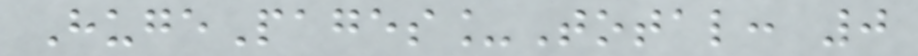HugePages_Total: 0
